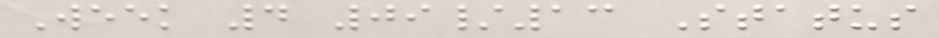Week 4 09/13 Status
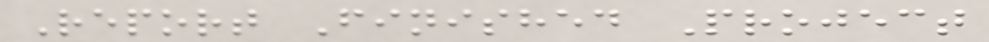Report Finished Project
